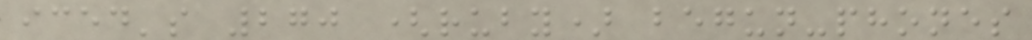iced's 270 (ruby) begun-phones
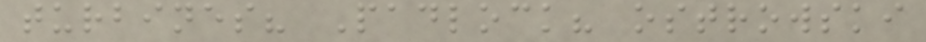turbines? Padlock? ostrowski
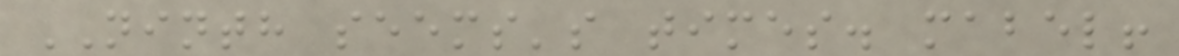NINTH seems's times. mabel!
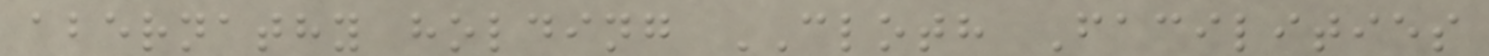abernathy holding CLOTH Facilities
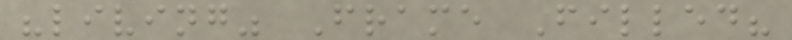"living" Frame Filled?
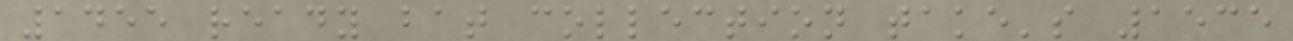1455 ready bat collection take's 1535
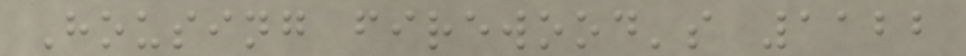Housing firewood's 1122
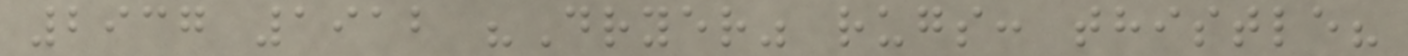2937 1912 "Dryer" rugs: thistle?
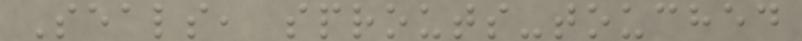Seals, sprouts-touched
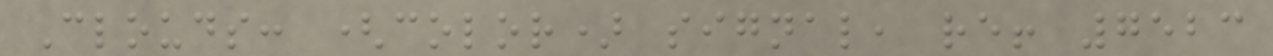Clouds: (color) signal, re! 7523
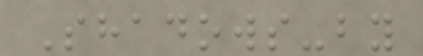Shadows-by
